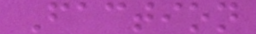Faction
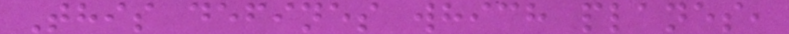This defines which planes,
